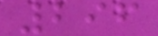296
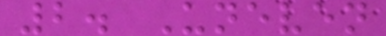2. Uneven
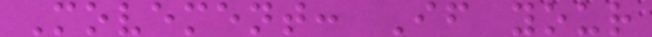Movement: If your
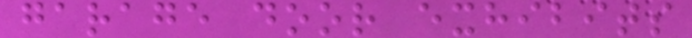garage door exhibits
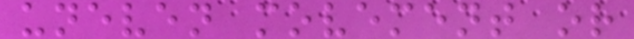uneven movement or
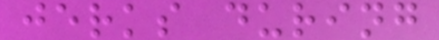jerks during
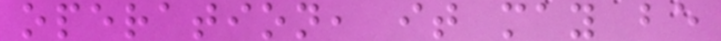operation, it may be
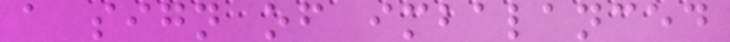a sign of imbalanced
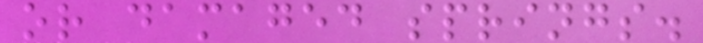or damaged springs.
